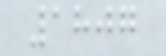1807
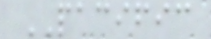PACIFIC
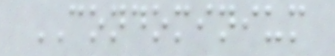CONDOMINIUM
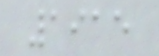1915
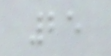25
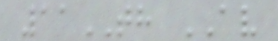11TH AV
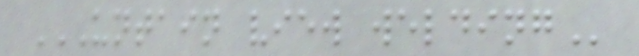UNTAIN VIEW WELDING
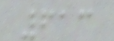613
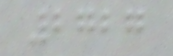2727
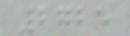2725
